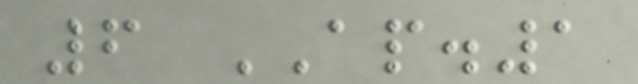6 AP.1
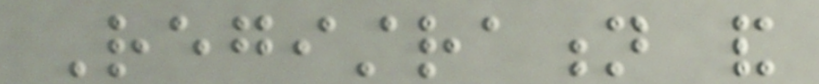Registration and
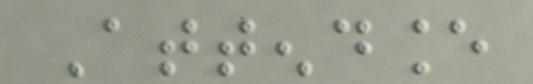Attendance
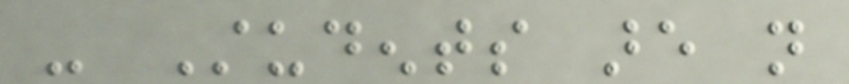- Students are not
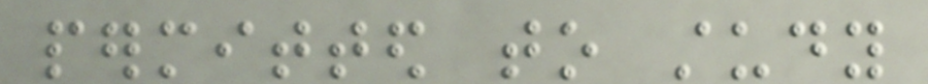permitted to study
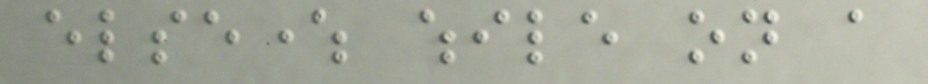elsewhere while on a
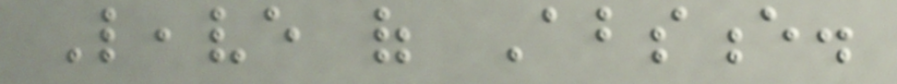Leave of Absence.
